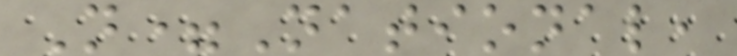N=National,
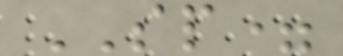SP=
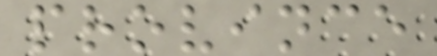province
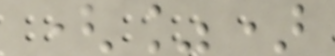(%)
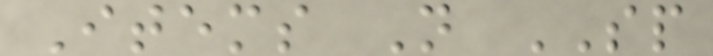Items N SP
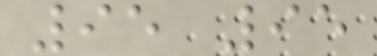95 95
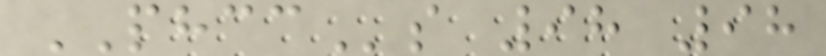PHCCs 98 98
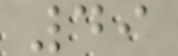49
